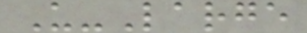U-Large
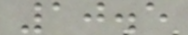10.5
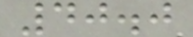40.0
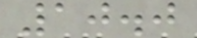10.0
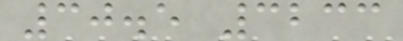30.5 3233
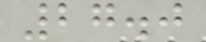27.0
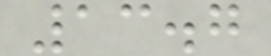13.7
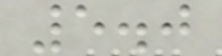5.0
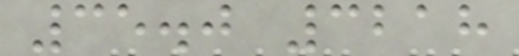35.0 3218
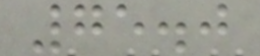75.0
